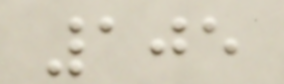105
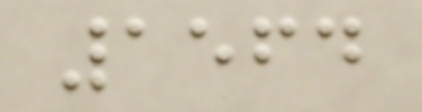1564
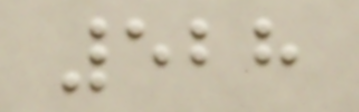528
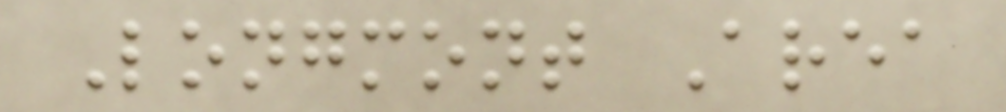Longmont Area
